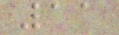11
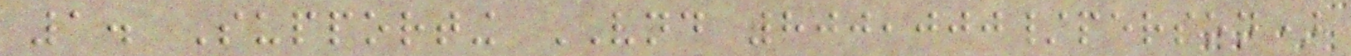1. Supporting VND 800,000/person)
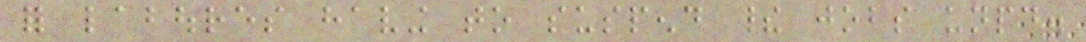for laboures having to suspend their jobs unpaid.
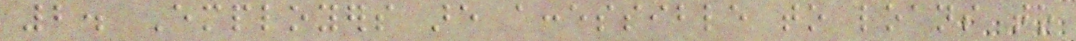2. Employers are accessible to loans to
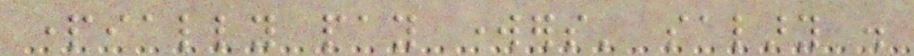partially pay workers' salary .
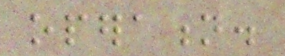operation.
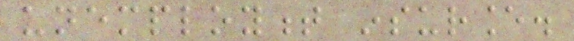unemployment insurance.
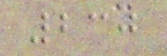230
